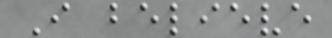I believe
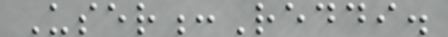User:Reddi.
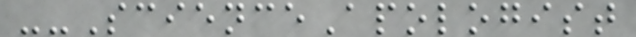--ScienceApologist
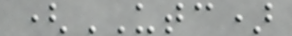(UTC)
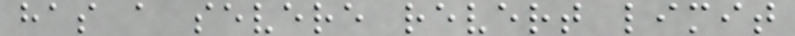has a severe revert limit
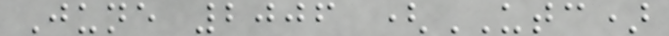June 2006 (UTC)
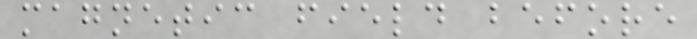magnetic field before
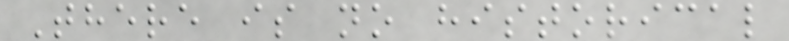There is no historical
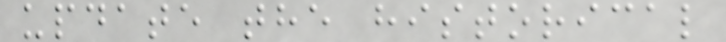update the historical
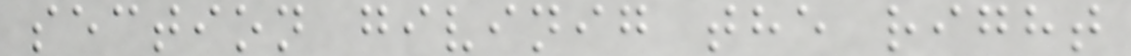section givinig the right
